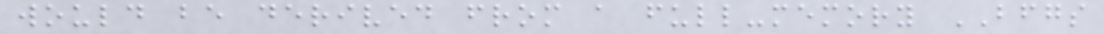would be derived from a full-memory BFGS
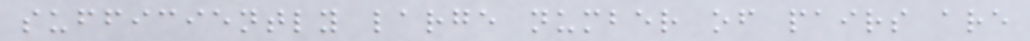sufficiently large number of pairs are
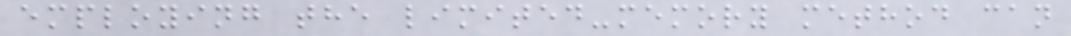employing the limited-memory method can
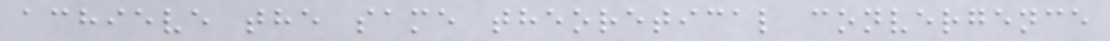achieve the same theoretical convergence
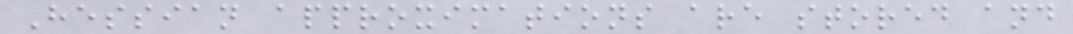Hessian approximations are stored and
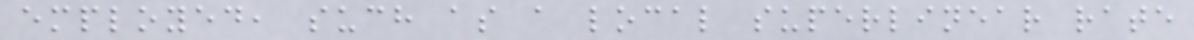employed, such as a local superlinear rate
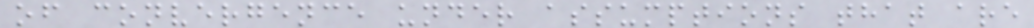of convergence under assumptions that are
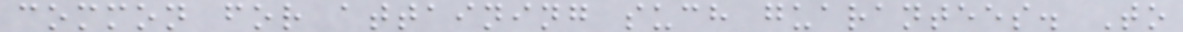common for attaining such guarantees. To
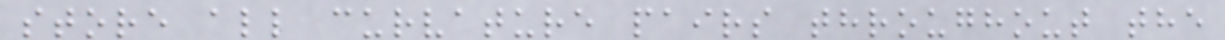store all curvature pairs throughout the
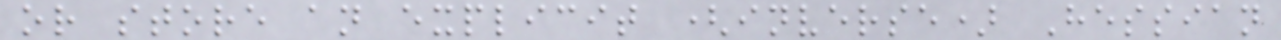or store an explicit (inverse) Hessian
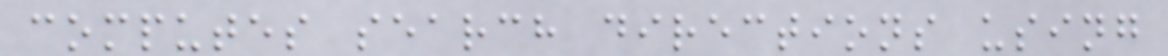computes search directions using
